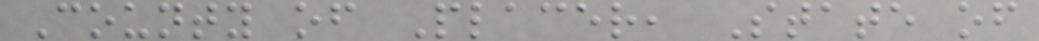County of Placer, State of
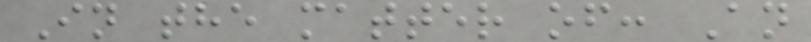In the matter of: An
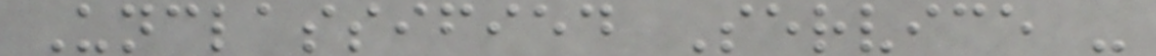Unclassified Service -
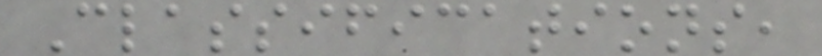Classifications,
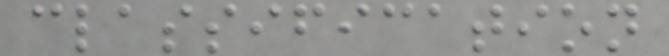classification
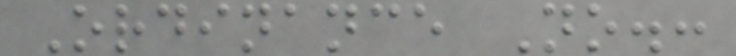Ordinance No.:
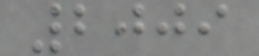2009
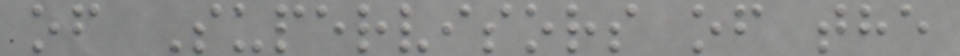of Supervisors of the
